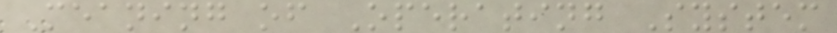Meaning of Operating System
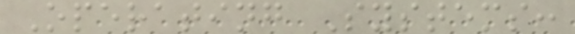Operating Systems:
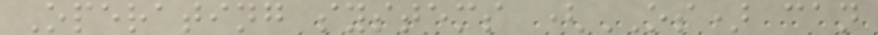Operating systems (OS) can
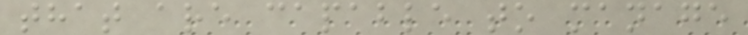that are capable to manage
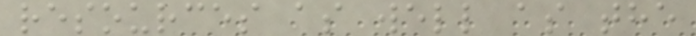resources as well as the
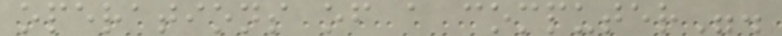operations of a computer".
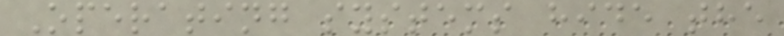Operating systems hide the
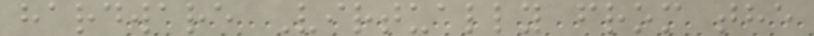hardware Virtually from the
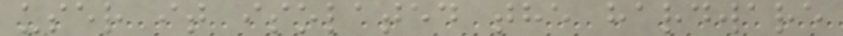user it isolated the hardware
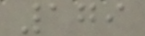179
